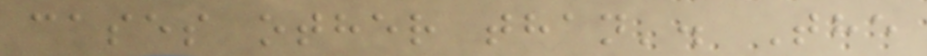cases other than'. The
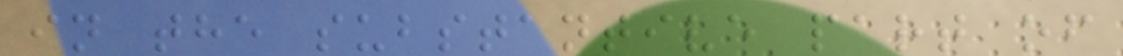in the substantive part of
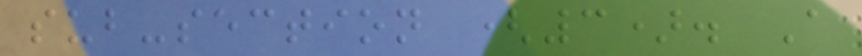sub-section (3). A
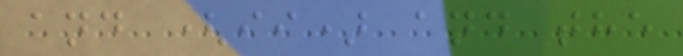and (ii) and the
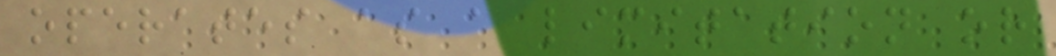operates as a limitation or
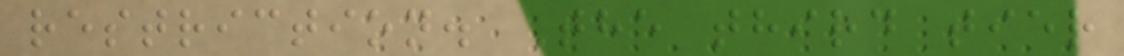restriction. The third tier
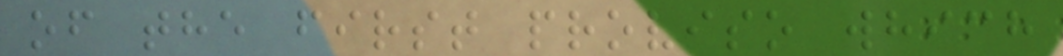of the first proviso which
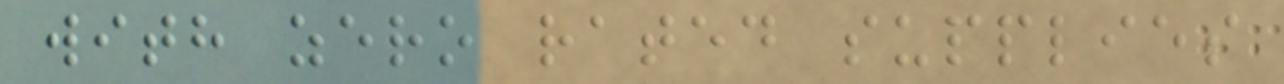with zero rated supplies
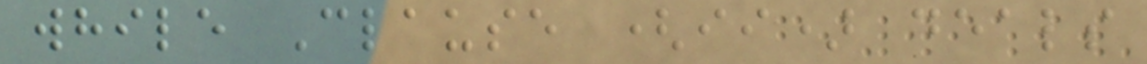while Clause (ii) deals
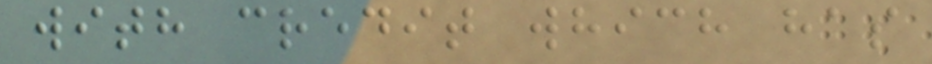with credit which has
